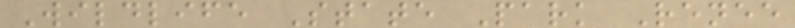Wildlife State Park Renee
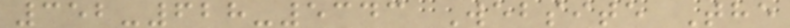352-628-5343 Website The
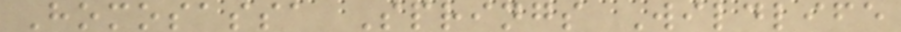Homosassa Springs Wildlife
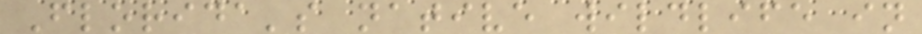Florida's native wildlife in
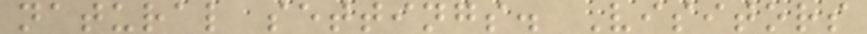natural settings. Visitors
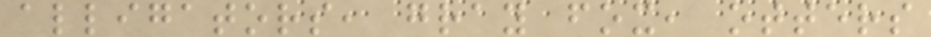alligators, gray fox, otters
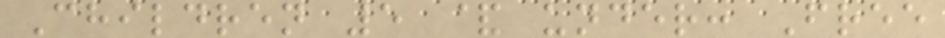Children 5 & under: Free
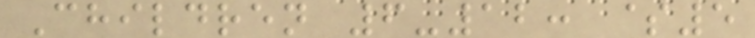Children 6-12: $5
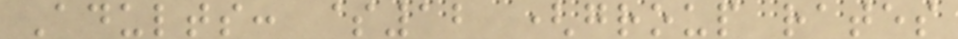Adults: $12 (group rates
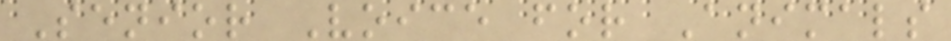Senior Voice for Animals
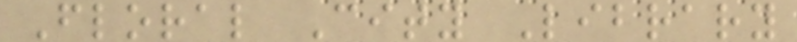Floral City Library
